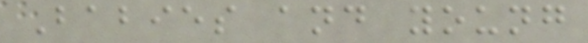Babies and young
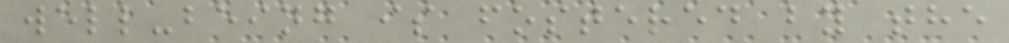well-being is fostered by the
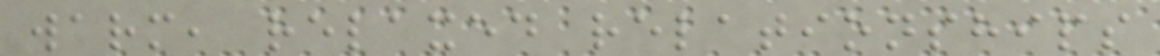warm, relaxed relationships
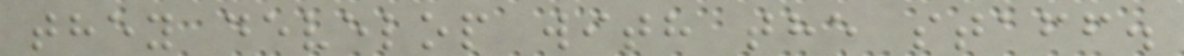they develop with the staff.
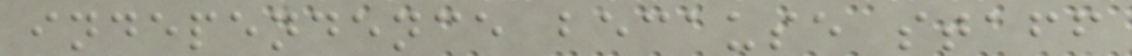independence because staff
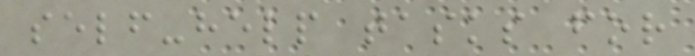self-help tasks for
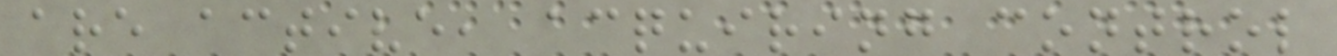are active, acquiring control
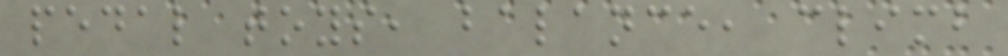pedal toys, balance, climb
